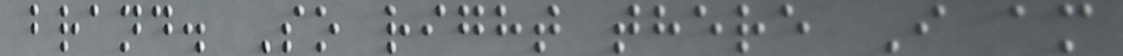brand. So right there I am
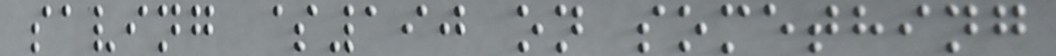saving $190 on something
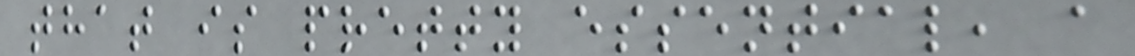that is pretty essential, a
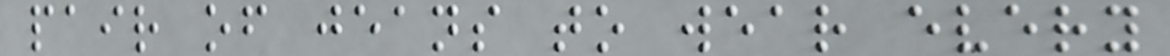pair of jeans to wear every
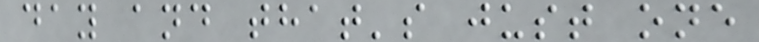day and that's just one
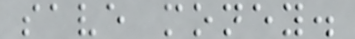save money.
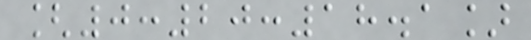[0:20:18.1]
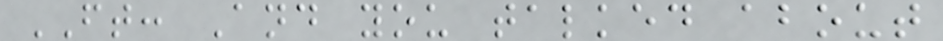FT: And you talked about
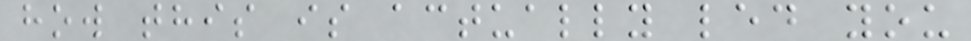how this is actually led you
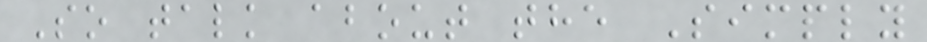So talk about the Simply
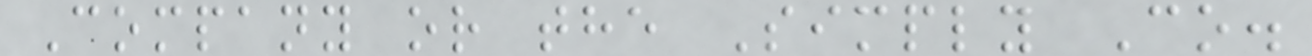Company or the Simply Co.
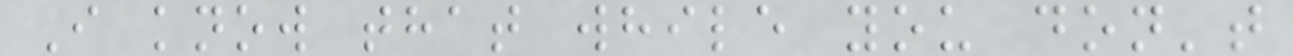I know that while you don't
